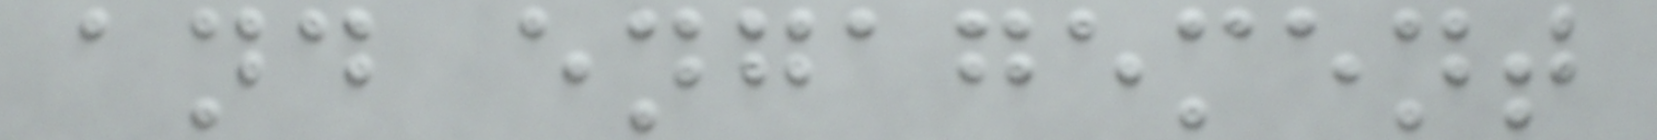and engagement
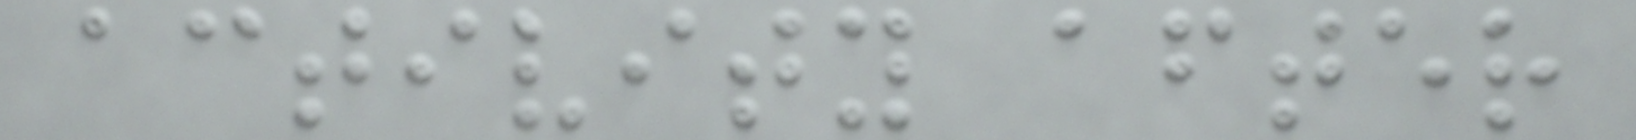activity after
